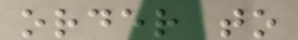order to
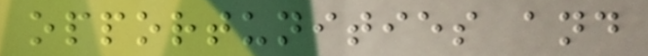opportunities and
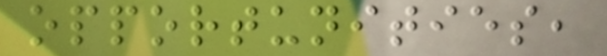opportunities,
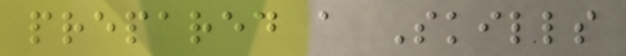prepared a Skills
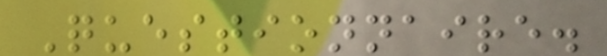Questionnaire.
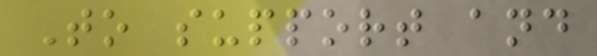To support and
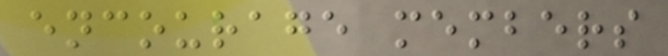encourage members
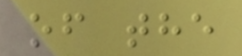of the
